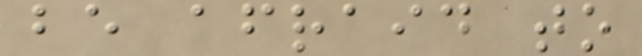be afraid to
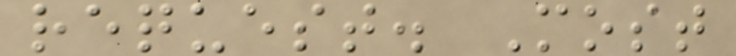request. Most
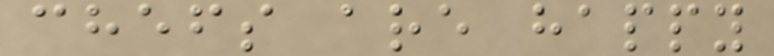chefs are happy
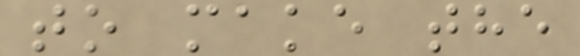to make the
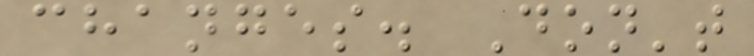changes. Don't
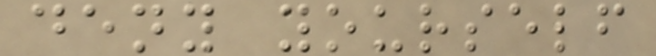deny yourself
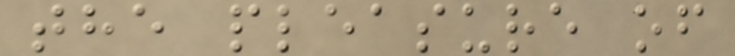the pleasure of
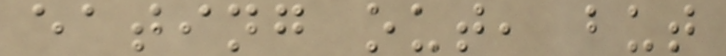eating out, but
